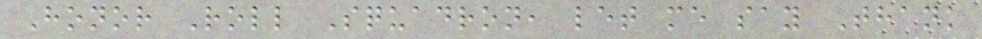Honor Roll Squadron, let me say Thank
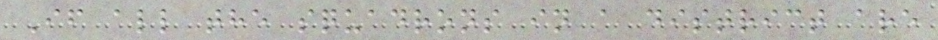If all the squadrons in a district are
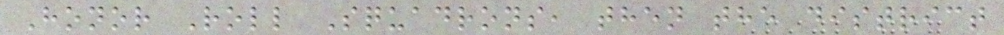Honor Roll Squadrons, then the district
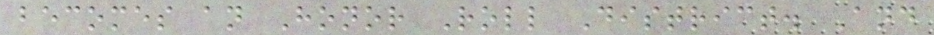becomes an Honor Roll District. And
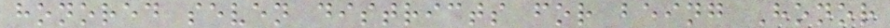honored seven districts for being Honor
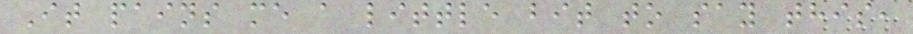It pains me a little bit to say this,
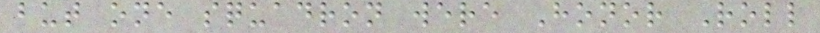but one squadron were Honor Roll
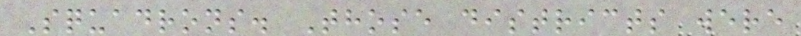Squadrons. Those districts were
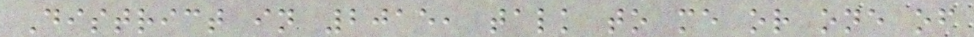District in 2015, talk to me or one of
